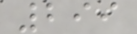299
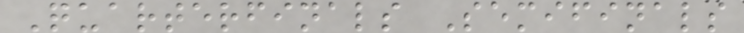Quarterfinals Semifinals
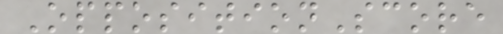OppositionScore
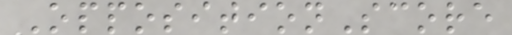OppositionScore
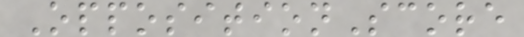OppositionScore
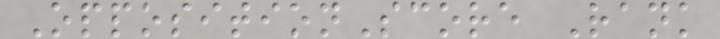OppositionScore Rank
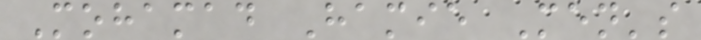Mohamad Hamie Men's
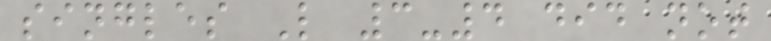singles L 3-4 did not
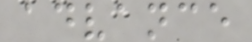advance
